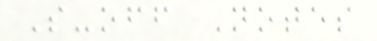S-off Notes
